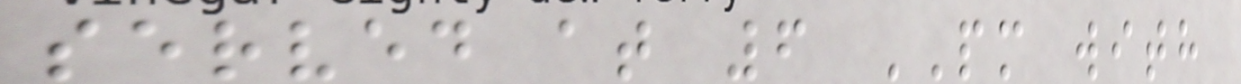served at 6 PM with
